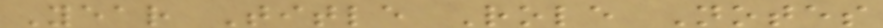Year Title Role Notes
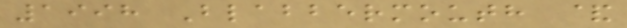1998 Blabbermouth &
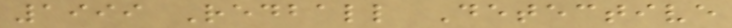1999 Redball Detective
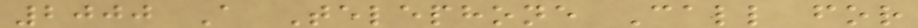2000 A Telephone Call for
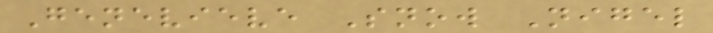Genevieve Snow Nigel
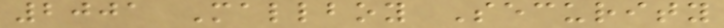2001 Mallboy Security
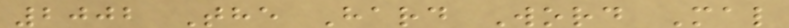2002 The Hard Word Mal
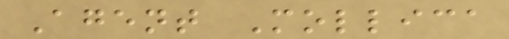Agent Mollica
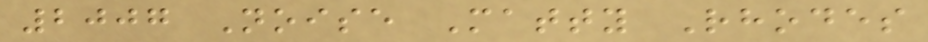2007 Noise Matty Rhodes
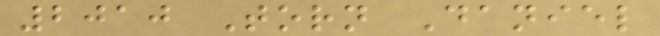2010 Torn Daniel
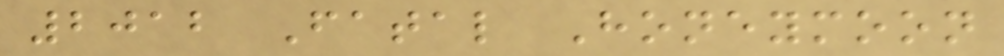2012 Fatal Honeymoon
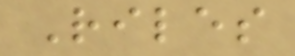Riles
